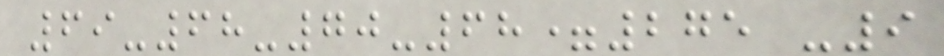69-68-70-68=275 -9
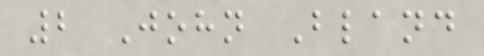2 John Bland
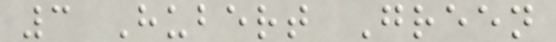3 Hubert Green
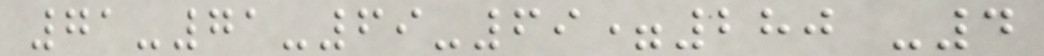71-71-69-69=280 -4
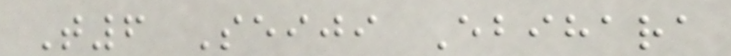T6 Seiji Ebihara
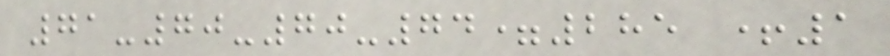71-70-70-74=285 +1
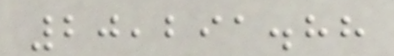20,291.88
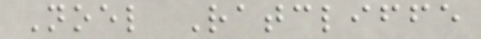Noel Ratcliffe
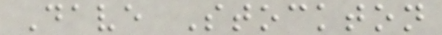Dave Stockton
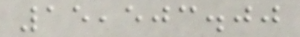15,503.00
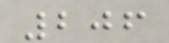206
